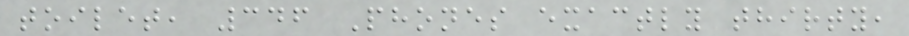toilet, 346 Phones exactly thirty,
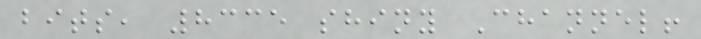bits, 8335 shiny Channel!
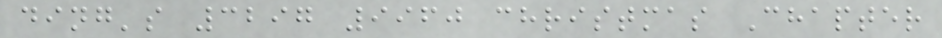ding's 3297 9960 christmas Chapter
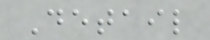Detail
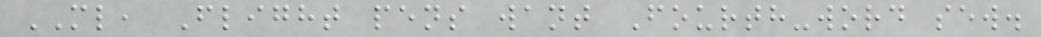ML, Flight pens want Fourth-word sew.
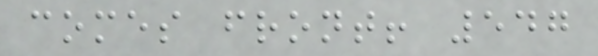comes front! 547
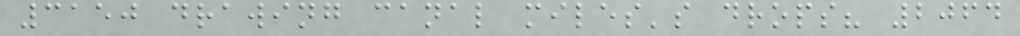3150 drawing canal miles's drops? 2064
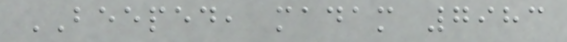BEEPED, madam 7983
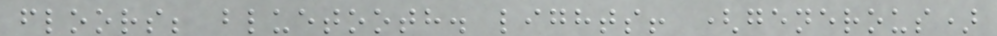floors; bluetooth. lights! (generous)
